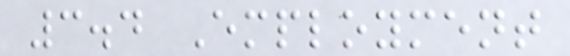3.4 Employment
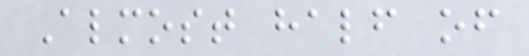Almost half of
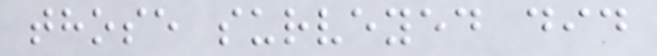those surveyed did
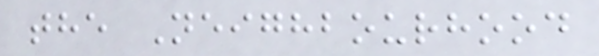the Neighbourhood
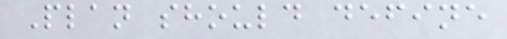Plan should define
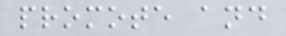promote and
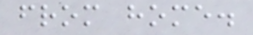from home.
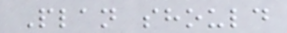Plan should
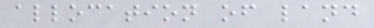allocation of land
